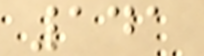141
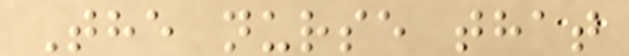The nurse that
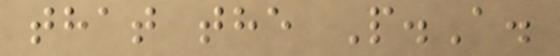that the P.A.
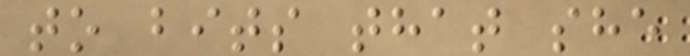to bits that she
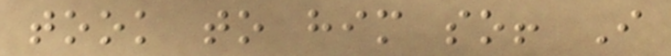took to him so! I
